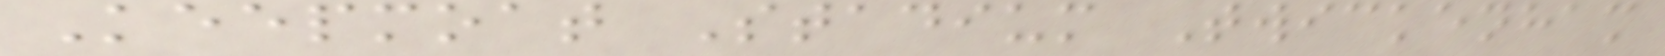Keepmoat Stadium Twickenham
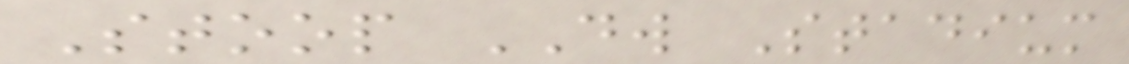Stoop DW Stadium
